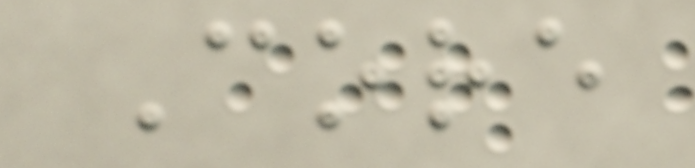Core
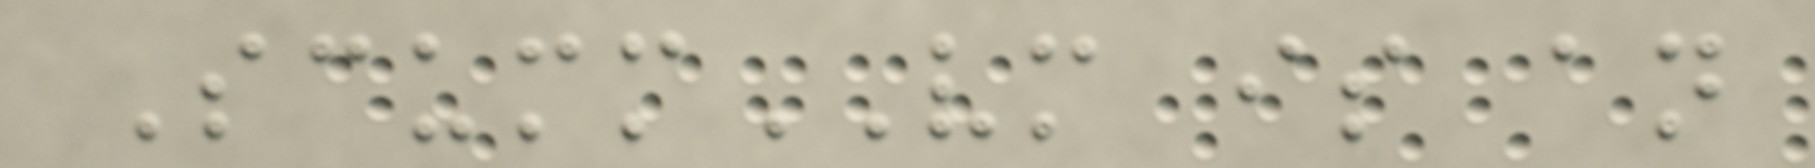ScummVM is an
